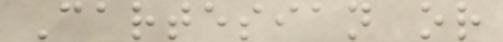Cartesian or
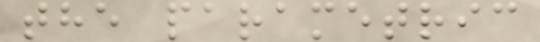the parametric
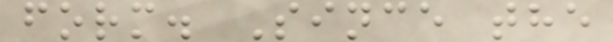form. Since the
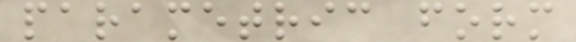parametric form
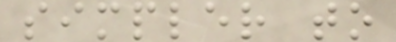simpler to
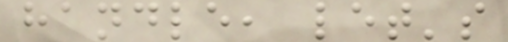handle, let's
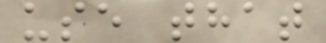use that
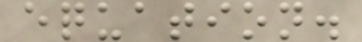equation.
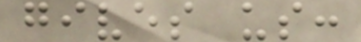gives us:
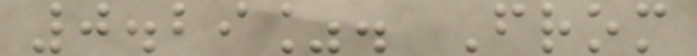0.29%. From
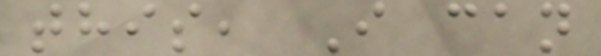this, I can
